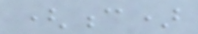(c)
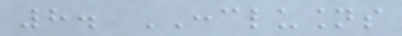8. CONCLUSIONS
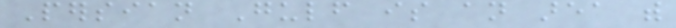Persian Gulf is an area with
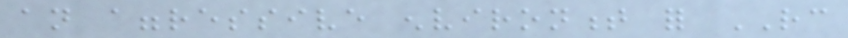an aggressive environment for RC
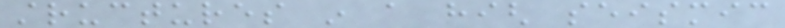structures in a high seismic
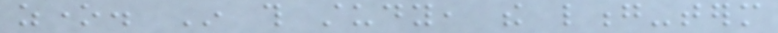zone. In this study, the long-term
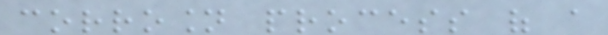corrosion process of a
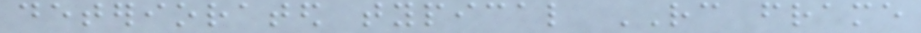deteriorated typical RC frame
